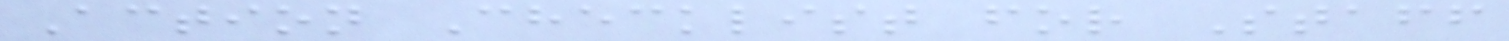Action Checklist for Staff
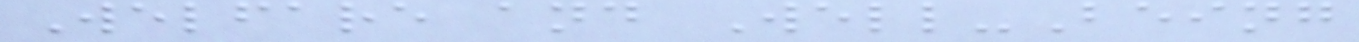Welfare and Well-Being
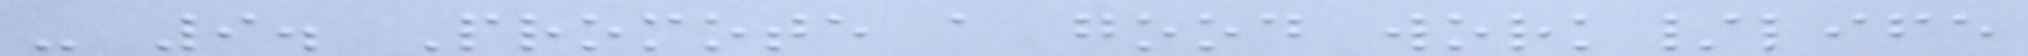- 9. Promote a good work/life
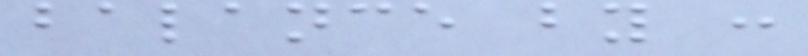balance by :
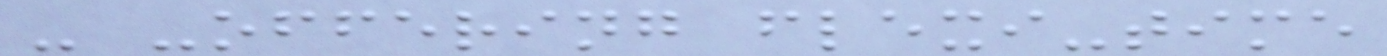- -offering flexi-time
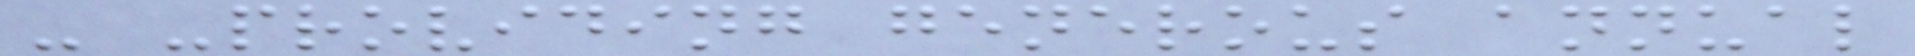- -providing generous annual
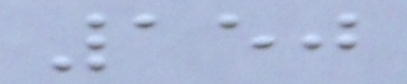150
